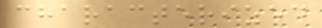characterized
